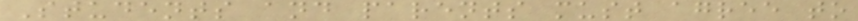Students and parents must agree to
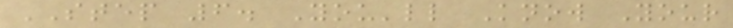STEP 6. You'll Know Your
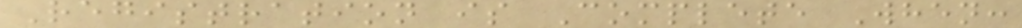Registration is Complete When:
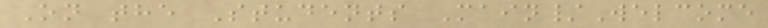On the Students Main/Welcome
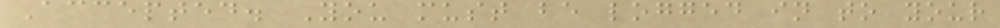Accepted. You must be logged in to your
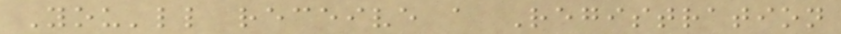You'll receive a Registration
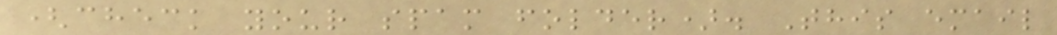(check your spam folder). This email
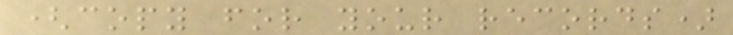(copy for your records)
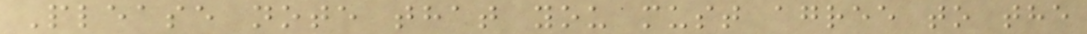Please note that you must agree to the
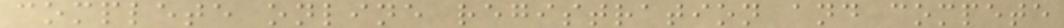complete online registration and compete
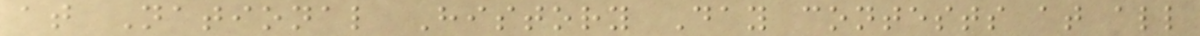at National History Day contests at all
